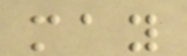may
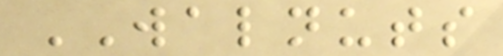WALNUTS
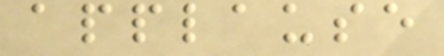applause
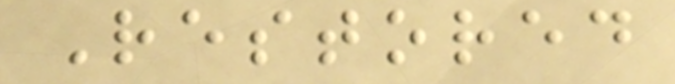Restored
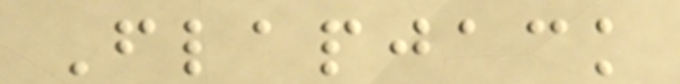Flapjack
